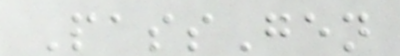PassGen
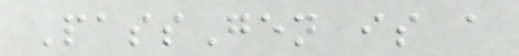PassGen is a
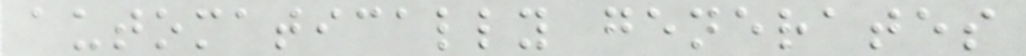automatically generates
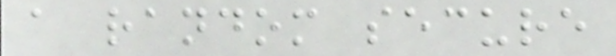a random secure
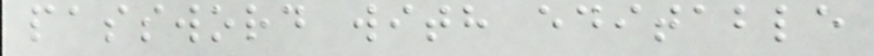password with editable
